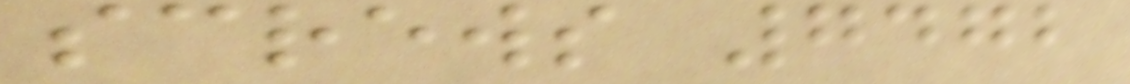screws 7472
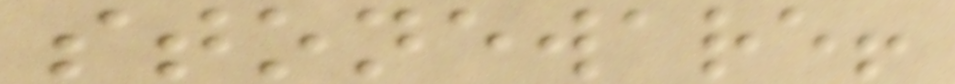stoneware!
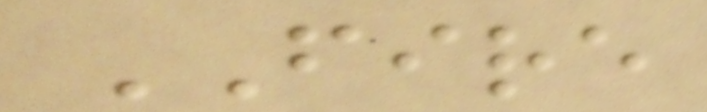FIRE
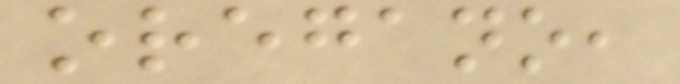oregano,
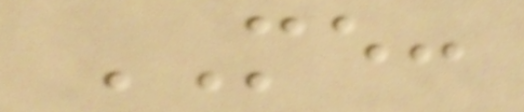ME:
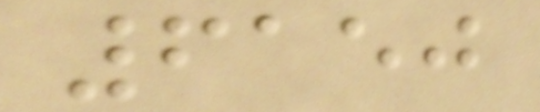6150
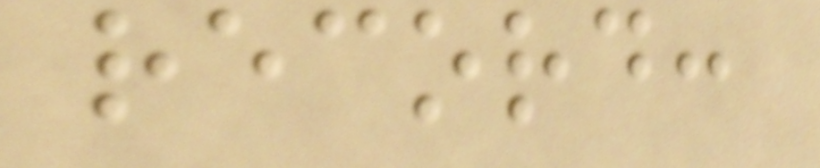record:
